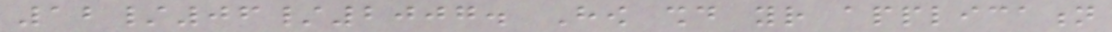12/06/2007. How should your application
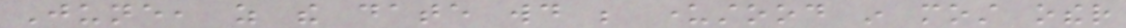June, as the date would be understood in most other
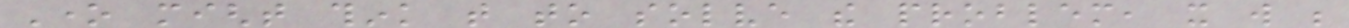One might think that to solve the problem, it will be
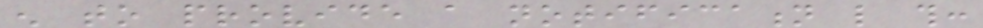enough to provide a notification like this:
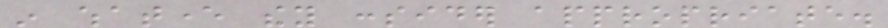in whatever they consider appropriate.
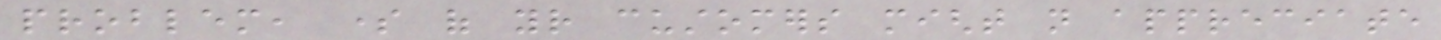problem, some of your customers might not appreciate
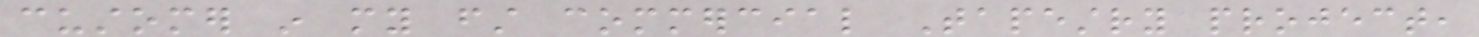customer in my first commercial Tapestry project,
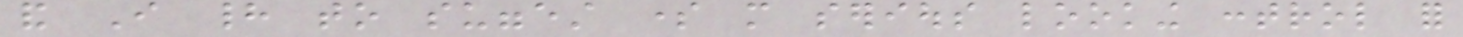and I had to suggest some more serious looking control for
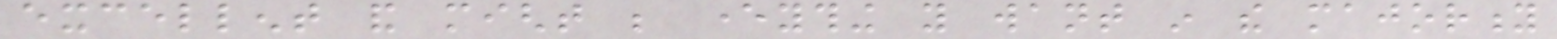excellent and might be everything you want in the majority
